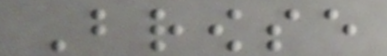Browse
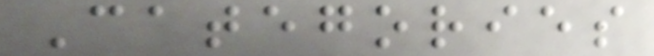Categories
